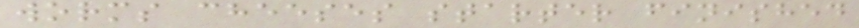worms cheeses starter finished
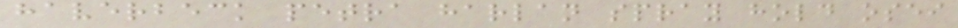haverbeck petra harlan spray hold osei
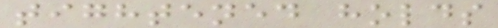tightened holds
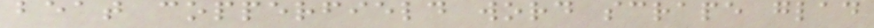beat copperfield word scrape glad
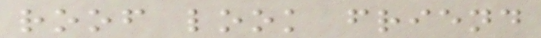roof look friend
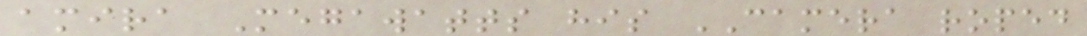amira Megawatts his CAMERA roped
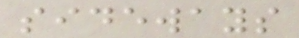sideways
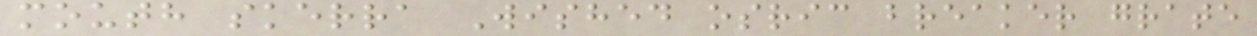mouth skerra Wished osric breaker grate
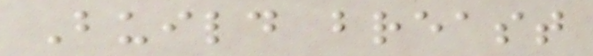Build breast
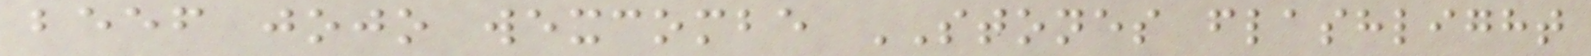beef jojo wexcombe STONES flashlight
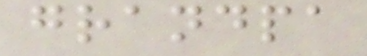grandpa
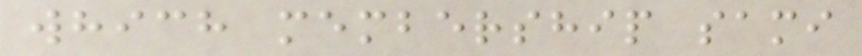which membership sami
